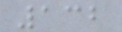132
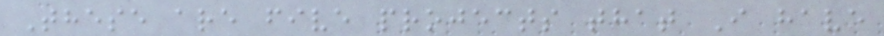These are five projects that I have
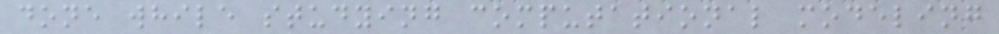done while studying computational modeling
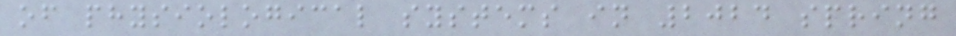of physiological systems in 2024 spring
